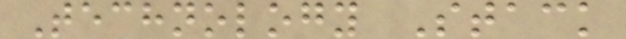Technology Stack
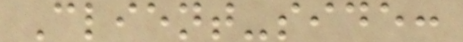Client-side:
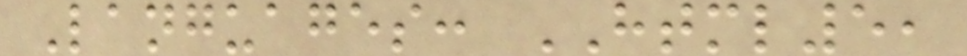Languages: HTML5,
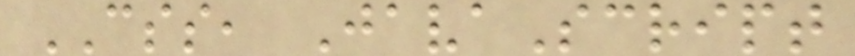CSS, JavaScript
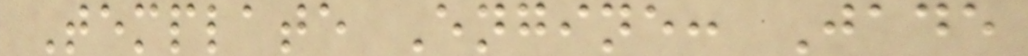Template Engine: Jade
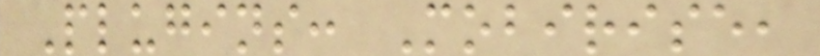Plugins: Mobirise,
